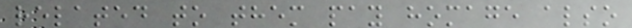related to them pay homage also
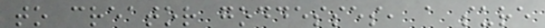to creator goddesses, a sure
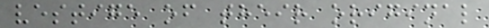vestige of their original
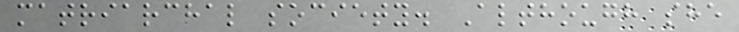matriarchal society. Although she
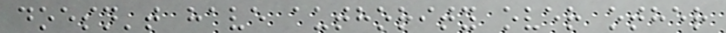doesn't have authority over other
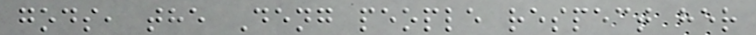gods, the Deng people respect her
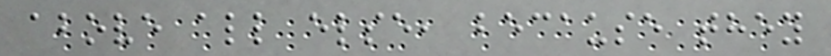above all else, because they
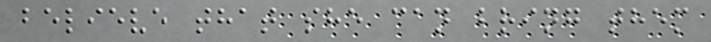believe that she can bring them
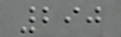290
